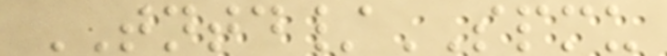TNTD/SPMU
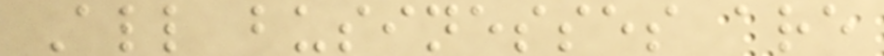All businesses are
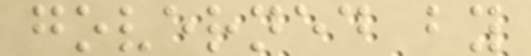governed by
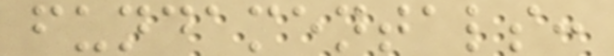fundamentals:
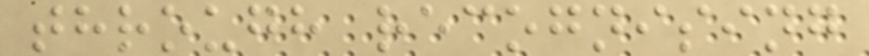through recognising
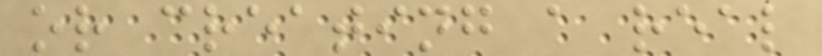or creating a real
